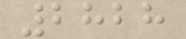2828
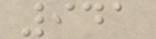941
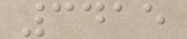3415
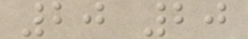20 20
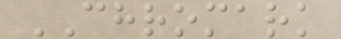CHROMARK
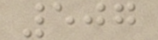507
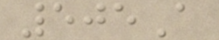505A
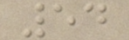54
